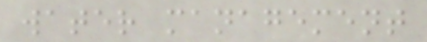water management
